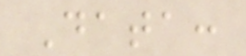Data:
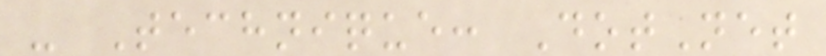- Technique: DotNet
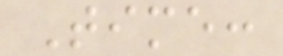Time:
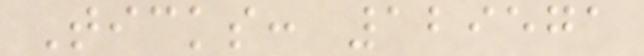Ticks: 129571
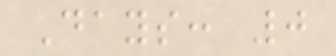Days: 0
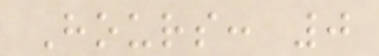Hours: 0
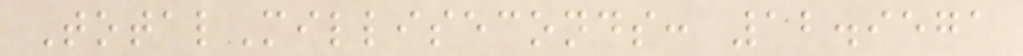TotalMilliseconds: 12.9571
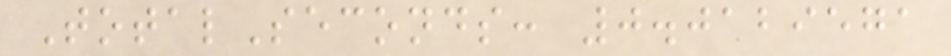TotalSeconds: 0.0129571
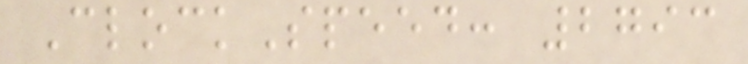ClockSpeed: 2793
